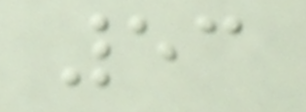53
